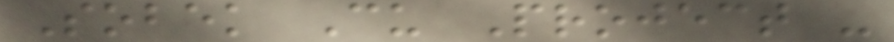Sobek Cu Project -
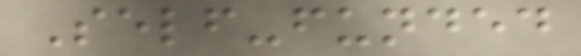Self-funded
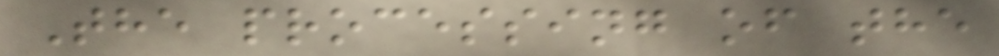The processing of the
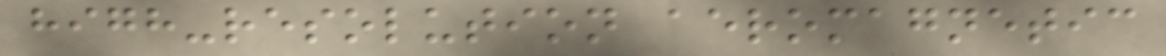high-resolution aeromagnetic
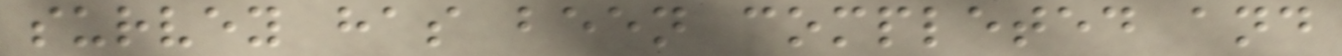survey has been completed and
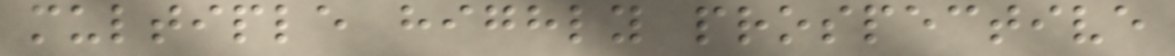multiple highly prospective
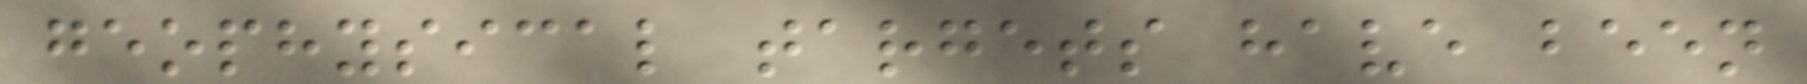geophysical targets have been
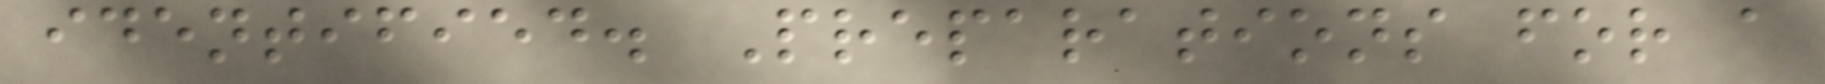identified. Preparations for a
